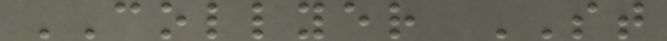COLLYER ST
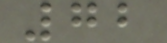72
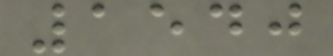1540
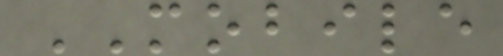MOBILE
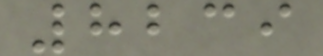8239
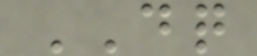DQ
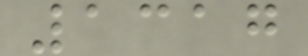1317
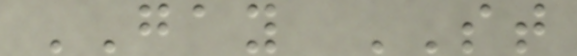GAY ST
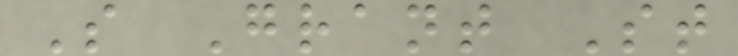S Grant St
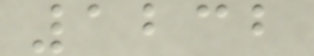1232
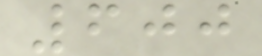600
